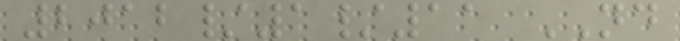2012/1/11 ND
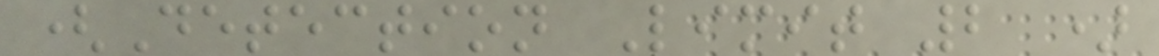(Detection Limit 2 )
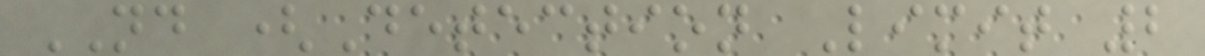ND (Detection Limit 2
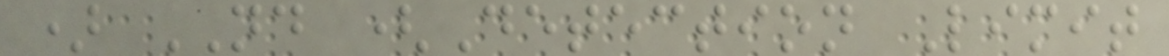) ND (Detection Limit
